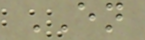EN
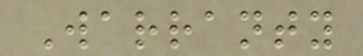Warranty
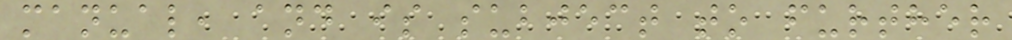manual, and is subject to further
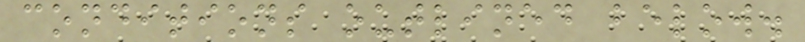conditions outlined below.
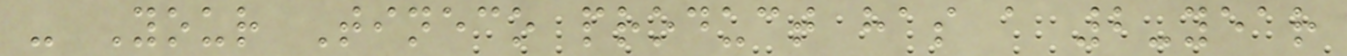- Your Tineco product has a 2-year
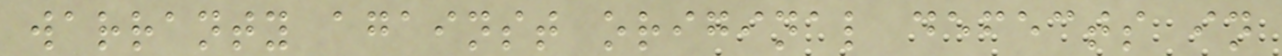warranty against original defects in
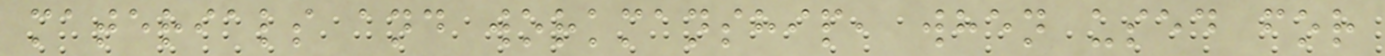materials and workmanship, when used for
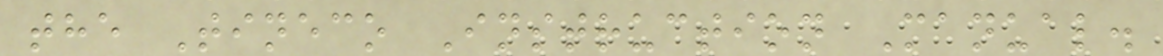the Tineco Instruction Manual.
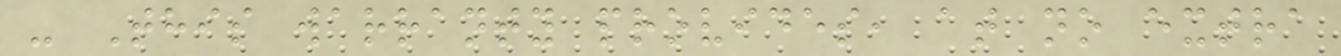- This warranty provides, at no extra
